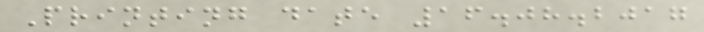Printing date 16.08.2017
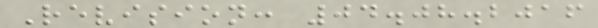Revision: 04.08.2016
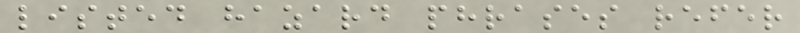listed hazard phrases refer
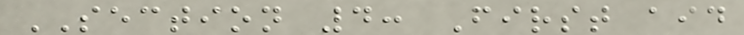SECTION 4: First aid
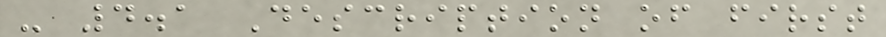- 4.1 Description of first
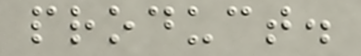product.
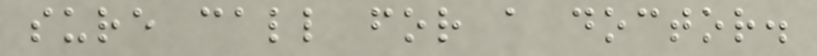sure call for a doctor.
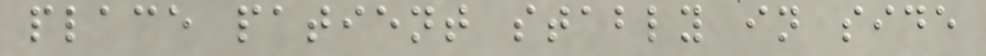place patient stably in side
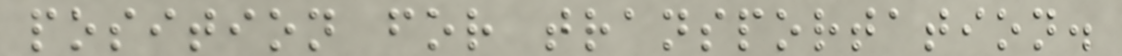position for transportation.
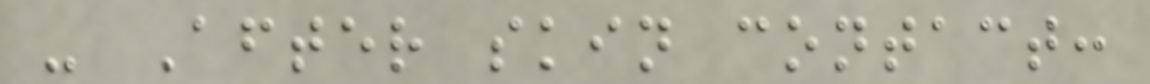- After skin contact:
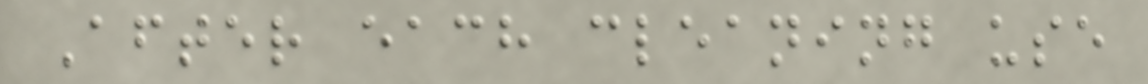After each cleaning use
